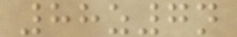88z7n
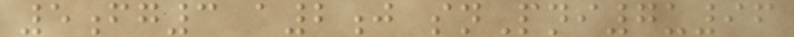5fg3 a2j snPni7u96
